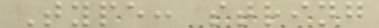Type: string
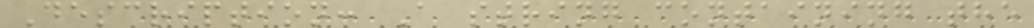Description: A string containing the
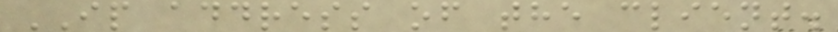IP address of the client.
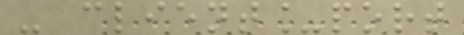- client_port
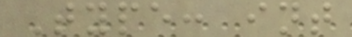Type: int
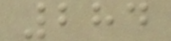284
